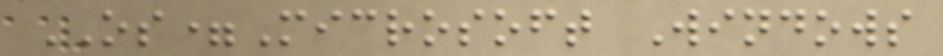OS=Microsoft Windows
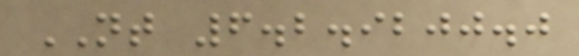NT 6.2.9200.0
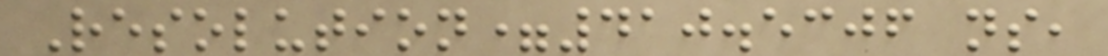Resolution=410.5306 ns,
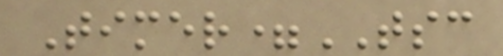Timer=TSC
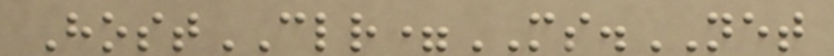HostCLR=MS.NET
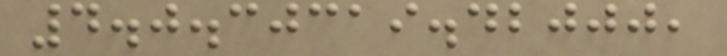4.0.30319.42000,
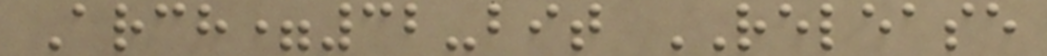Arch=32-bit RELEASE
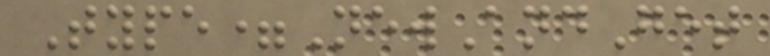Type=NewAndGet
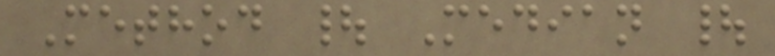Method | Median |
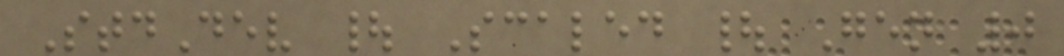StdDev | Scaled | Gen 0
